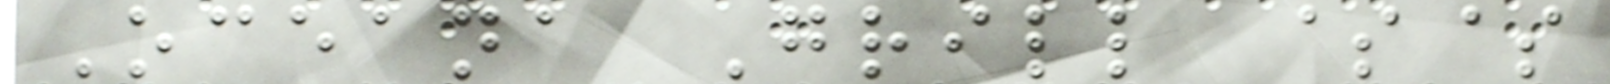Oceana Grill $$
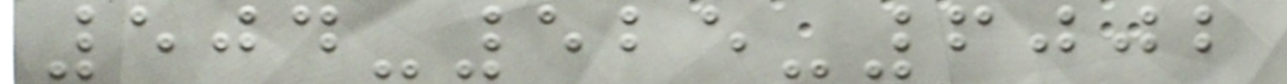504-525-6002
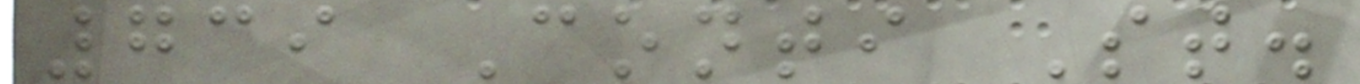739 Conti St.
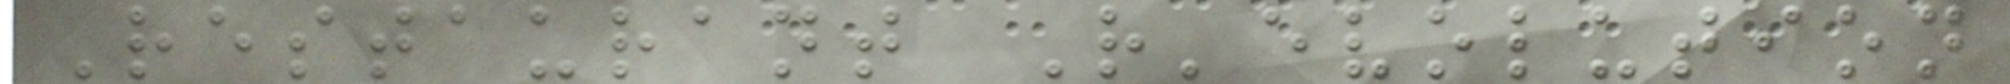Restaurant R'evolution
